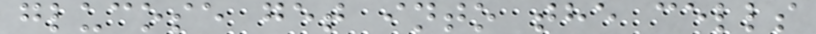glucose get into the cells
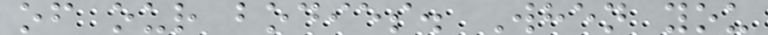of our bodies. When you
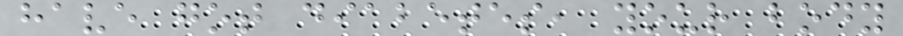have got diabetes, your body
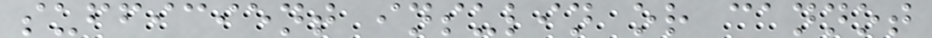sufficient insulin or cannot
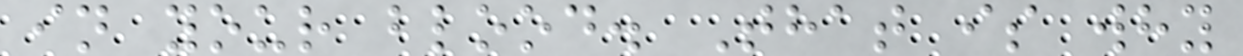in your blood. That is why
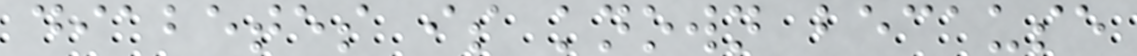diabetes is known because
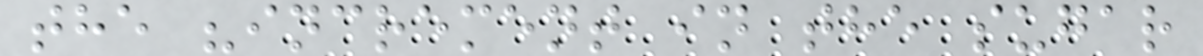the "increment in the sugar
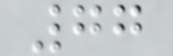77
